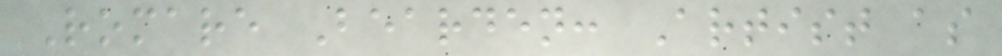Romare Bearden: Artist as
